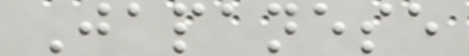Japanese
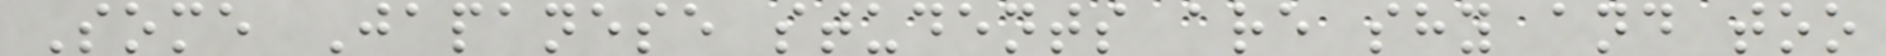Some Japanese students are shy and too
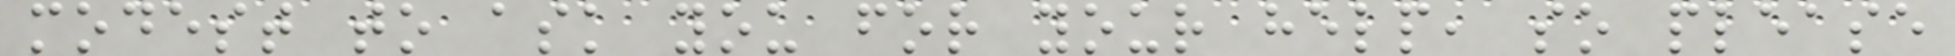modest to ask you for your help, so please
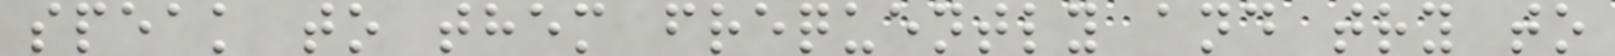speak to them frequently and try to
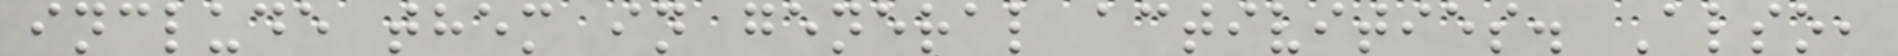include them in general activities. Also,
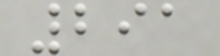291
